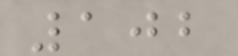102
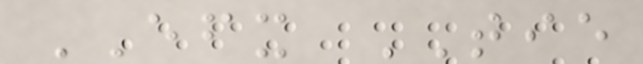EFX TIE
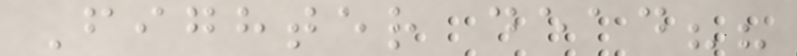Fighter dead??
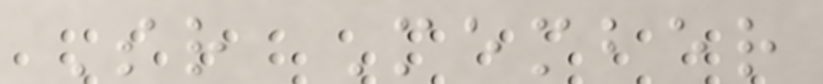Sr Member
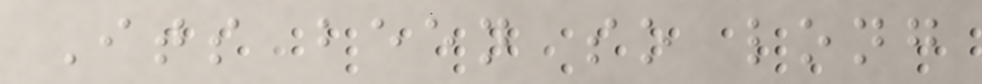Its been so long
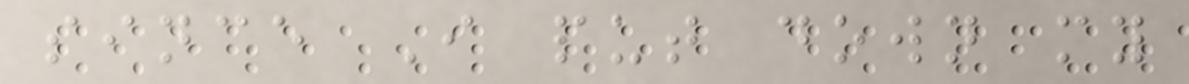since I put down my
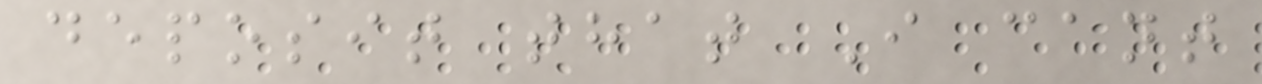deposit that I cant
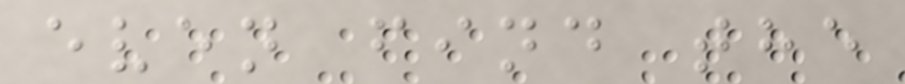even find the
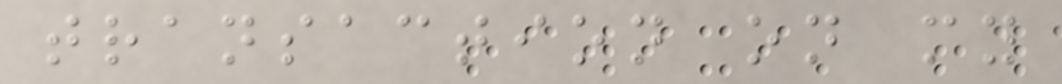transaction on my
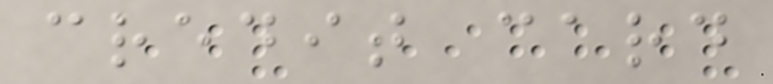credit card
